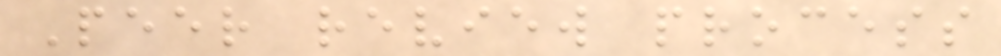Peer review process
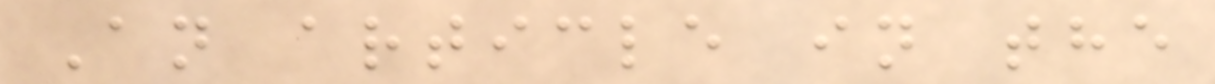An article in the
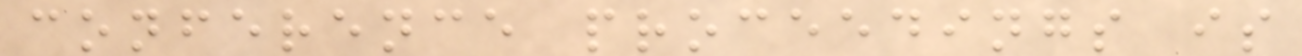conference proceedings is
